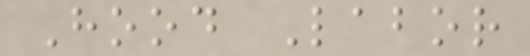Hood Labor
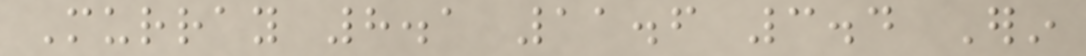Murray 8.1 11.6 3.4 Erin
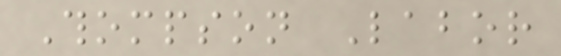Thompson Labor
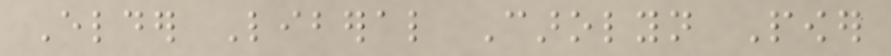Elder Liberal Carolyn Power
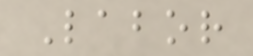Labor
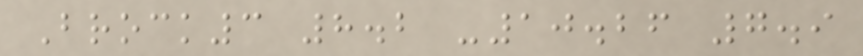Brock3 8.2 -10.26 7.9
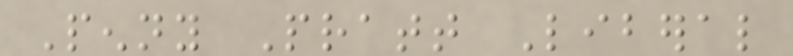Penny Pratt Liberal
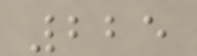225
